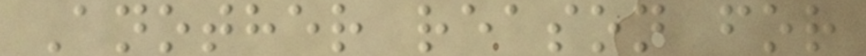Another reason for
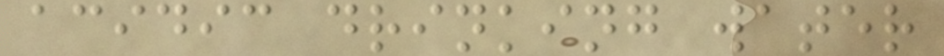acidic drinking water
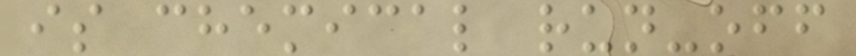is chemical run-off
